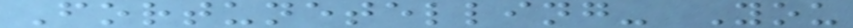Fortunetelling- You
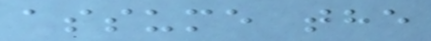assume the
